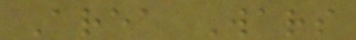Area Wars
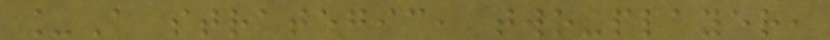_A strategic, two-player,
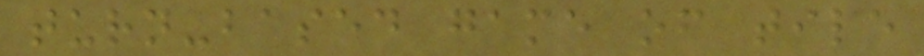turn-based game of tile
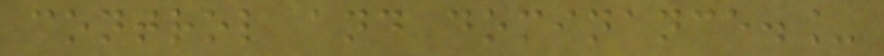control and dominance._
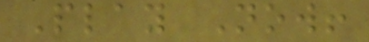Play Now!
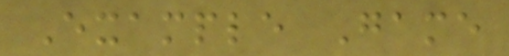Example Game
